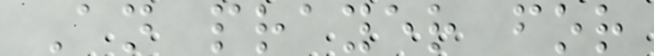An prayer for
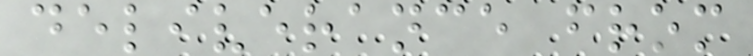deliverance from
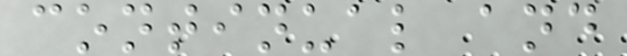continual and
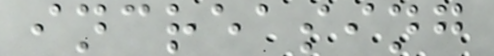increasing
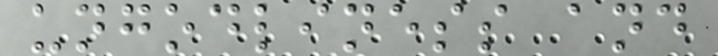ungodliness and
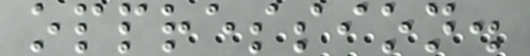oppression.
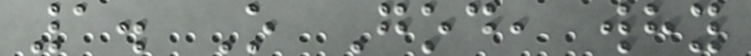1. O God, why
